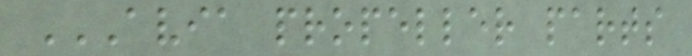AVIA PROPELLER PARTS
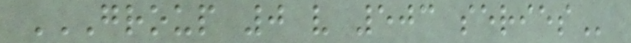GROUP 0 V 503 SERIES
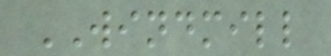WINDMILL
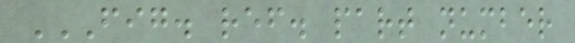FIG. REF. PART NUMBER
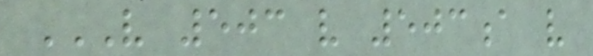V 503 V 503A V
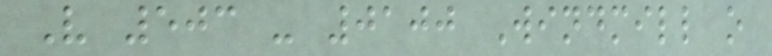V 503 - 0100 Windmill o
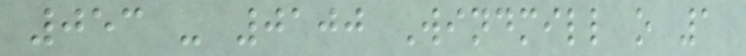053 - 0100 Windmill o 1
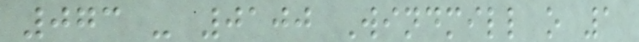073 - 0100 Windmill o 1
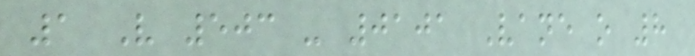1 V 503 - 0101 Vane o 8
